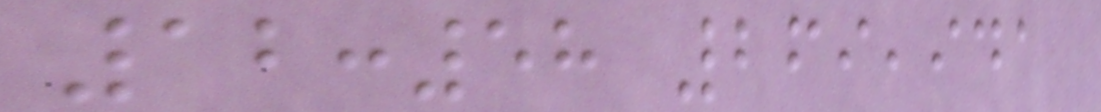12:58 269,941
